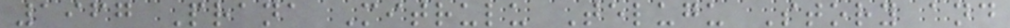1967 Prana Mitrulu Telugu Story and
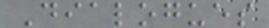Dialogues
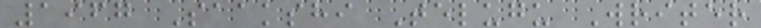1967 Saakshi Telugu Writer
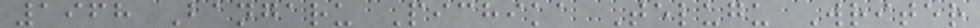1968 Bangaru Pichika Telugu Writer
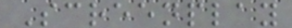Screenplay
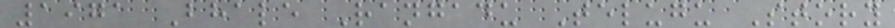1971 Bhale Rangadu Telugu Story
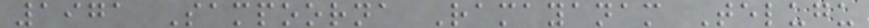1971 Sampoorna Ramayanam Telugu
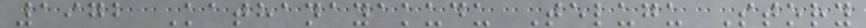1972 Kathanayakudu Telugu Story
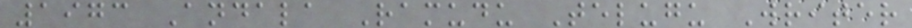1973 Andala Ramudu Telugu Writer
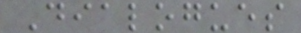Dialogues
